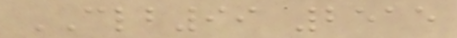CLB99 2515
